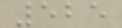525
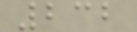232
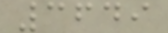3649
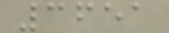3651
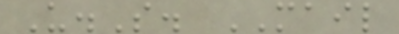U.S. MAIL
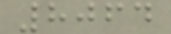8064
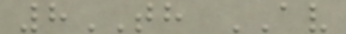8TH AV
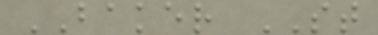BAKER ST
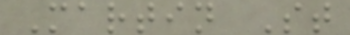Martin St
